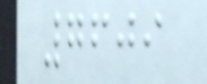7609
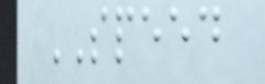SPEED
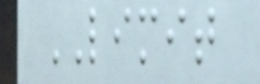LIMIT
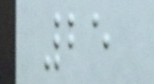25
